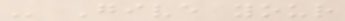- Give your
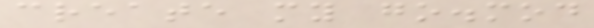create my go.mod
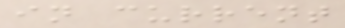in current
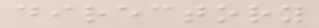directory
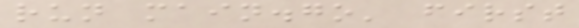run main.go' first
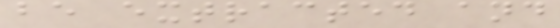be extracted and
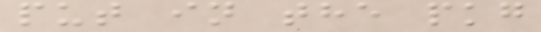put in the pkg
